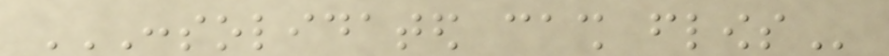CONSOLIDATED CASH FLOWS
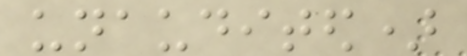unaudited)
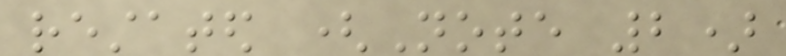restated (Note 2)
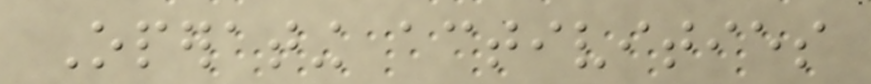Operating activities
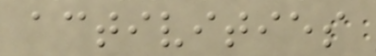activities
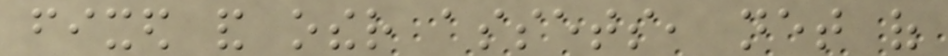fixed and other assets, net of
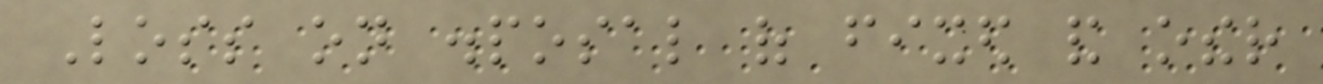Loss on disposal of fixed and other
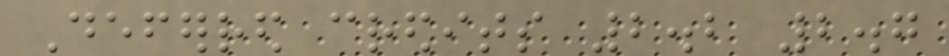Deferred credits 2.2 2.7
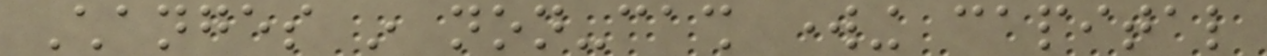Changes in non-cash working capital
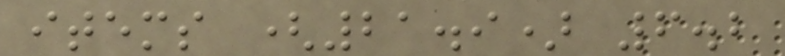items (21.9) 6.2
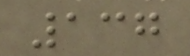137
